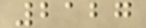2127
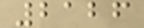2126
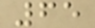65
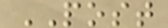POST
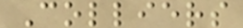Colliers
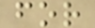for
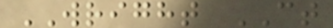WRIGHT CT
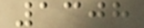1308
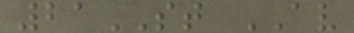21ST AV
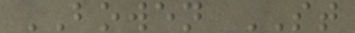BOWEN ST
